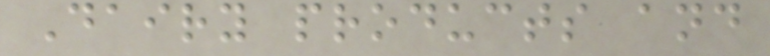Dairy products and
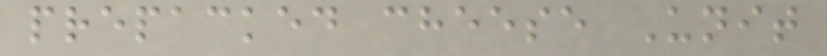prepacked cheese Unit
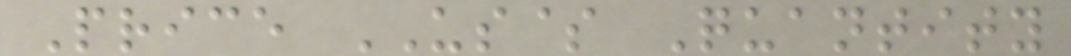Price US$ Quantity
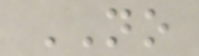NO
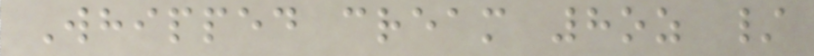Whipped cream 8oz /
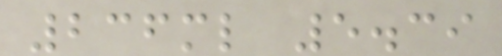236ml 5.39
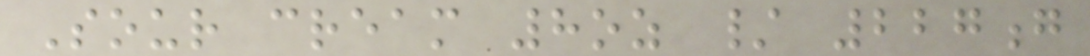Sour cream 8oz / 227g
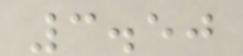3.50
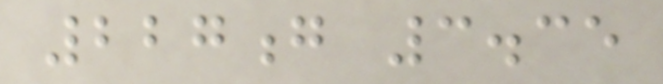227g 3.35
